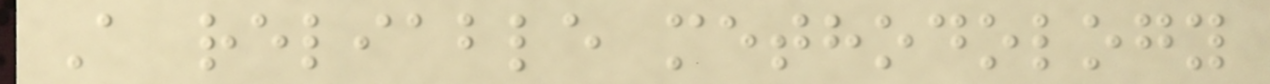A reliable methodology
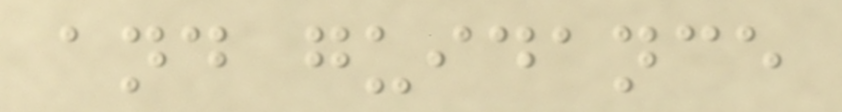and guidance
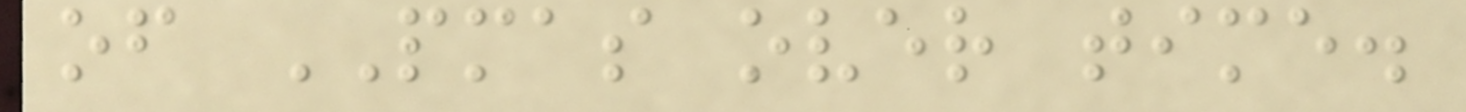of PMAS over time.
